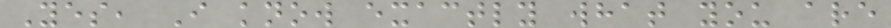Yes, I know exactly what you are
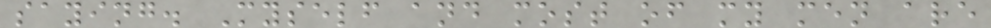saying. Myself and most of my men are
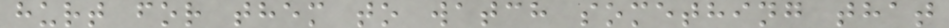hurt for them to watch something that
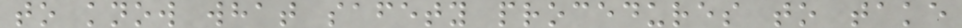to know what safety procedures to take
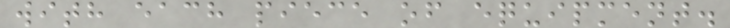with each piece of equipment.
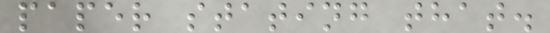paper stating that.
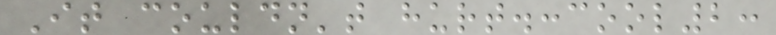It couldn't hurt.:cool2:
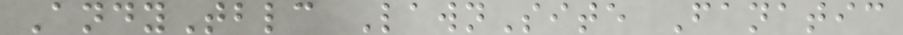AndyTblc LawnSite Fanatic
